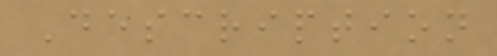Description
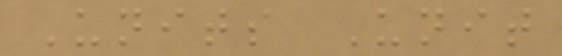Units Unit
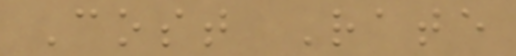Cost Rate
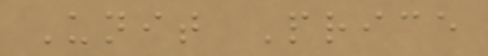Unit Price
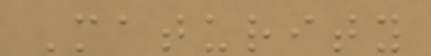Maturity
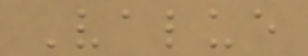Value
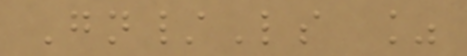Gn/Ls %
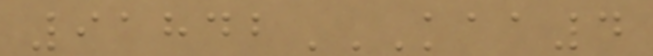91842KAA4
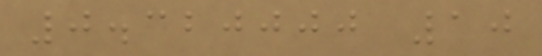0.320000 10
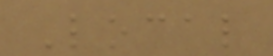Local
